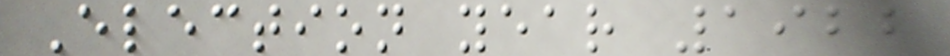Election year 1922
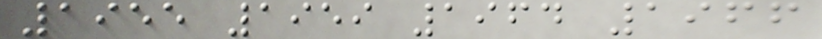1955 1959 1964 1966
